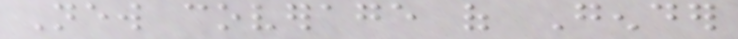New coverage of Gender
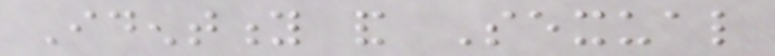Identity and Sexual
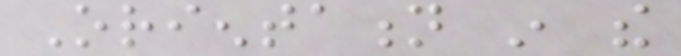Orientation in the
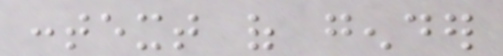context of gender
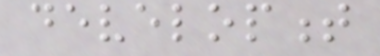development
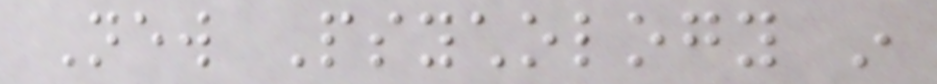New Psychology in
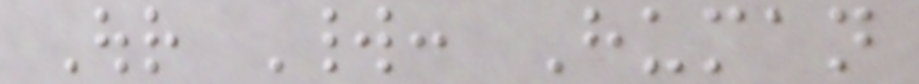Our World: Human
